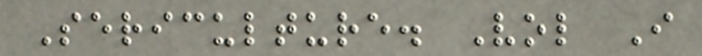Sericulture. Vol I
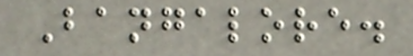Bangalore.
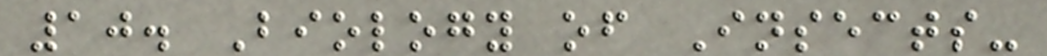10. Biology of Insects-
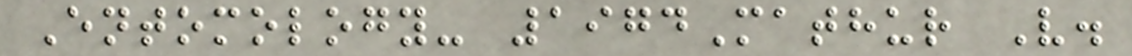Entomology- 1974Mathur V.
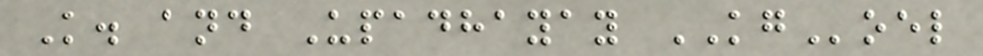K. and Upadhayay KGoel
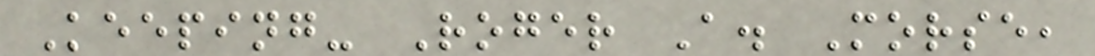Keeping- Roger A. Morse,
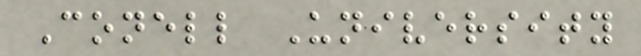Conell University
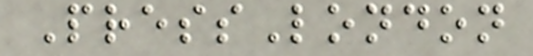PressLondon
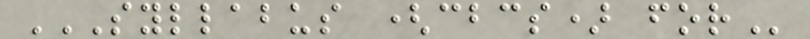SYLLABUS (CBCS) FOR
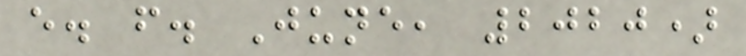e. f. June, 2020)
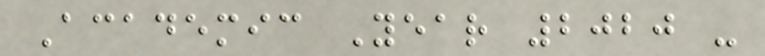Academic Year 2020 -
